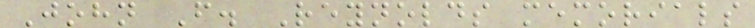John F. Reynolds memorials
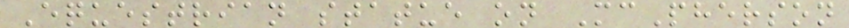Equestrian statue on McPherson
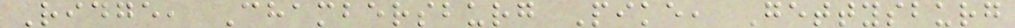Ridge, Chambersburg Pike, Gettysburg
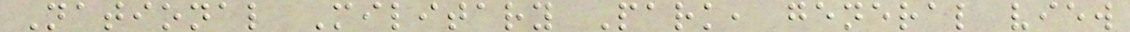National Military Park, general view
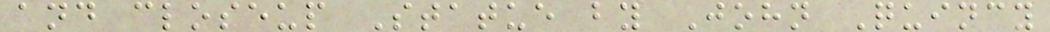and closeup Statue by John Quincy
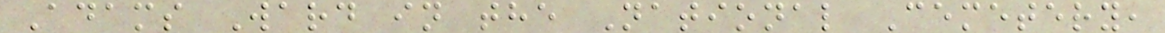Adams Ward in the National Cemetery,
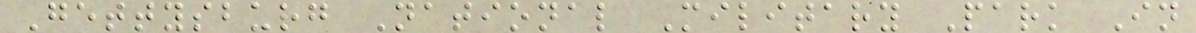Gettysburg National Military Park In
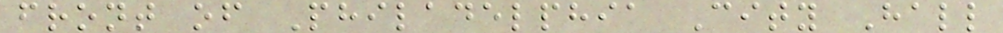front of Philadelphia City Hall
